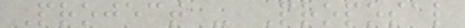Project - Proposal
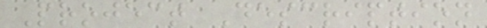Project Description
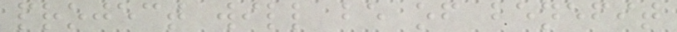project will be of benefit
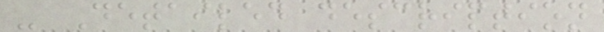- Detailed description
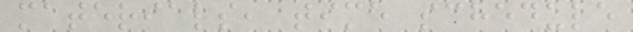materials, time schedule
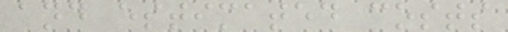and estimated costs
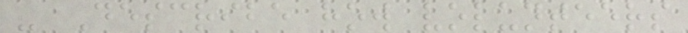- Describe how volunteers
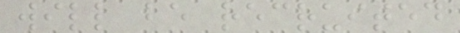will be recruited
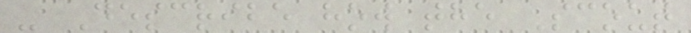- Describe how the Scout
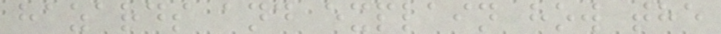hazards and explain how the
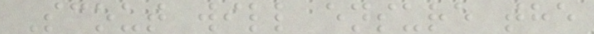Scout will ensure the
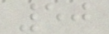50
